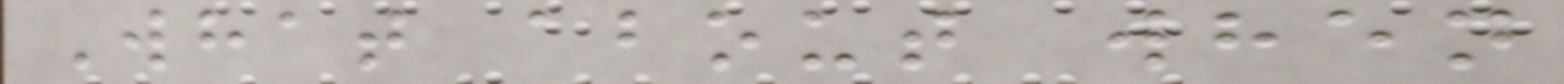What about when
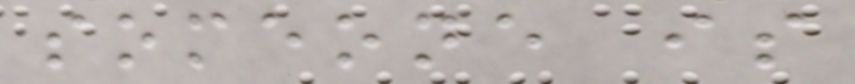someone is
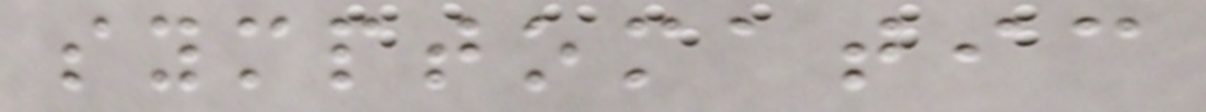symptomatic
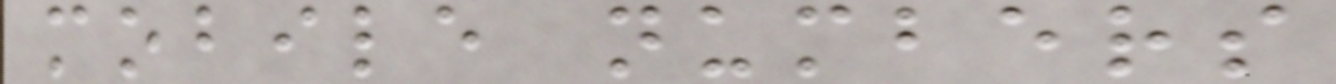mobile numbers
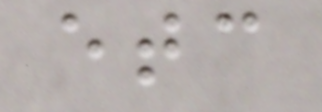etc
